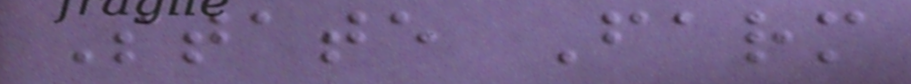State Farm
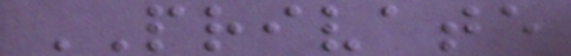PRIVATE
